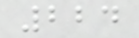224
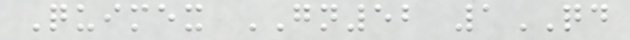Quimex GN52 1QD
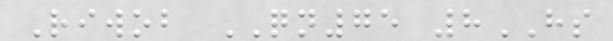Riwob QN75 8HS
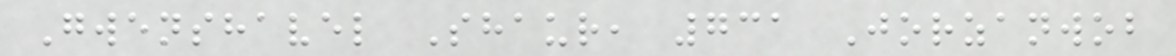Gwenshavel Shaur, 731 Jorzanwob
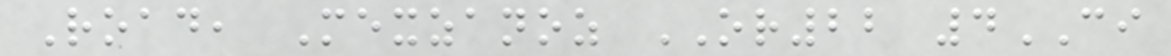Road, Mexzanoz OR22 4CI
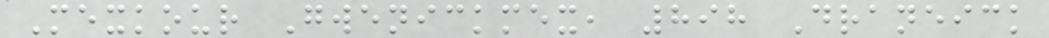Mexkour Gwenickmex, 898 Draneick
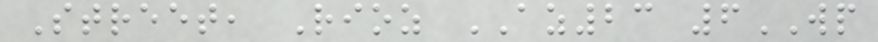Street, Rioz AZ23 6WP
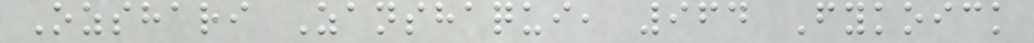Ozshari Zanshaqui, 964 Fykoick
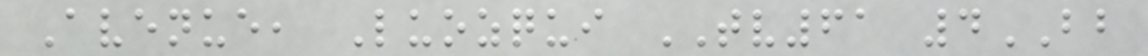Avenue, Luozqui TV61 4BB
